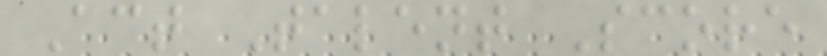Act Talent Score
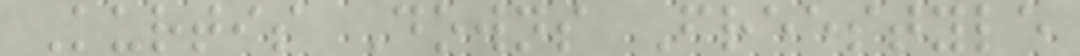Kurtis Downs Freestyle
